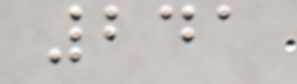241
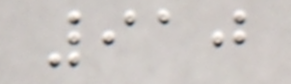910
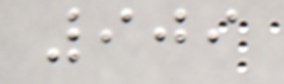909
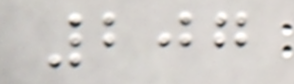207
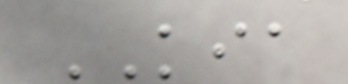KIA
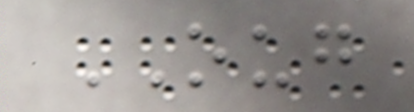OUG
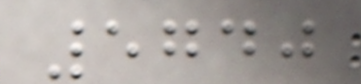5740
